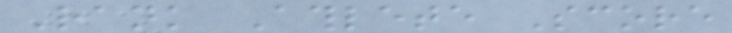Rank Athlete Score
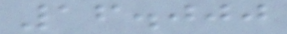16.000
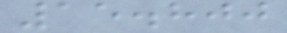15.800
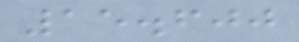15.600
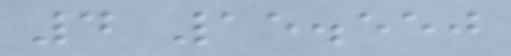4 15.550
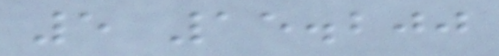5 15.200
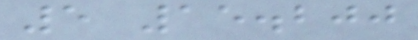5 15.200
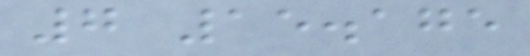7 15.175
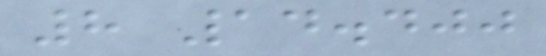8 14.400
